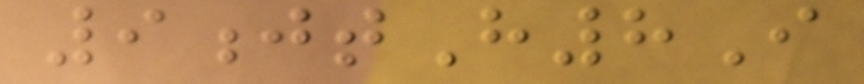9jtH8I
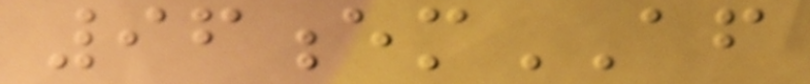96emAF
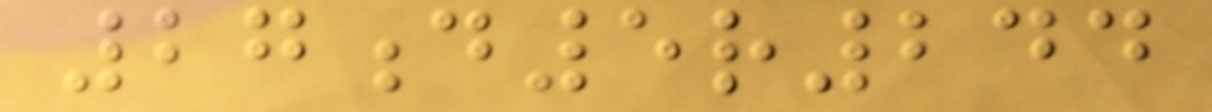27d5r244
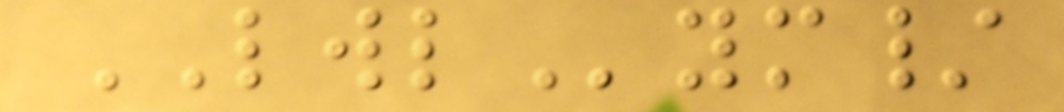LWLym/
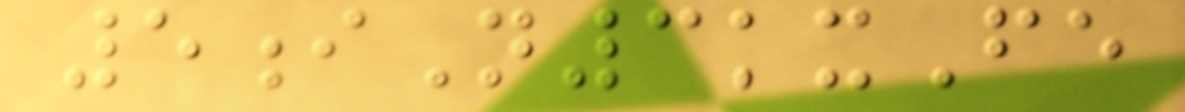5iN3kxFe
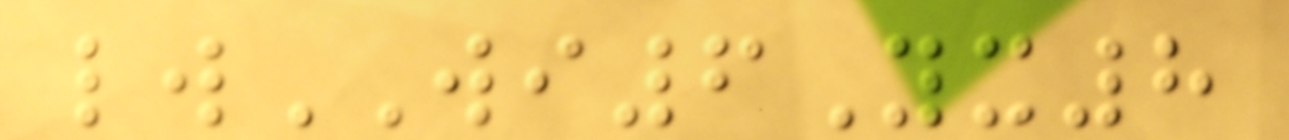lwWI6Yx8
